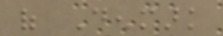of Denmark
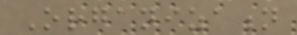Organization
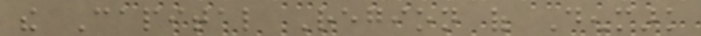the Capital Region of Denmark
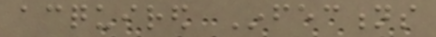acquired Infections
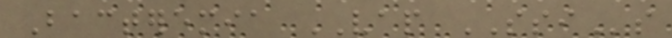Bacteremia VAP SSIs
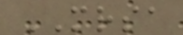MRSA
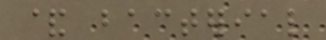& bacterial
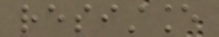resistance
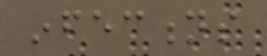infections
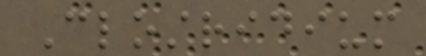Clostridium
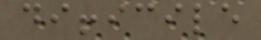difficile
